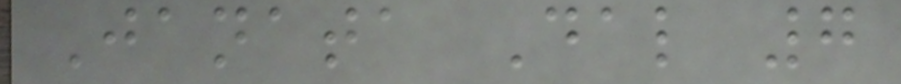Janata Dal 7
